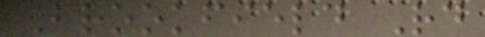Brookfield Rd
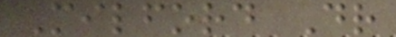Milford Dr
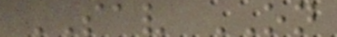SAV ON
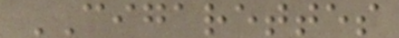CIGARETTES
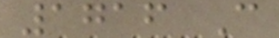1716 C
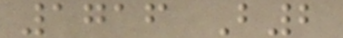1716 B2
